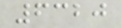6320
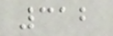312
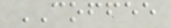COFFEE
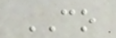CO
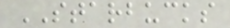STARBUCKS
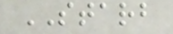STARB
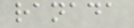ranada
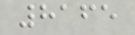8165
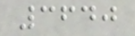3640
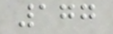177
